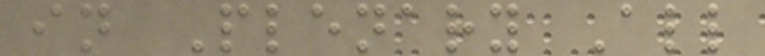in Plenary All
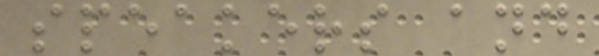speakers and
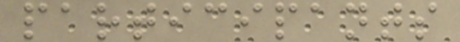participants
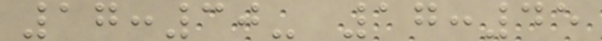17:30- 17:45
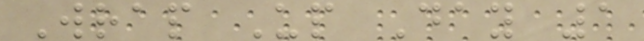Wrap Up Day 1
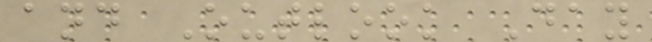and Outlook Day
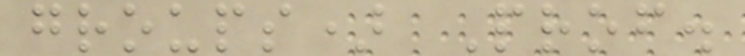groups) Prof.
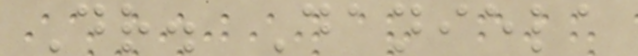Dr. Daniela
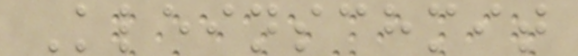Kleinschmit
